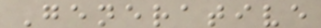Generative
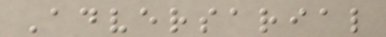Adversarial
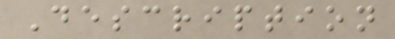Description
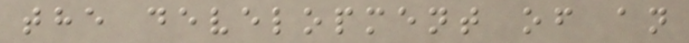the development of an
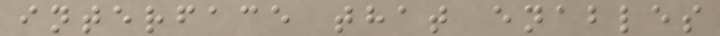interface that enables
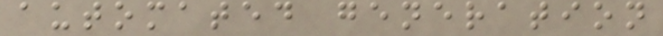automated generation
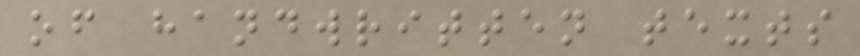of handwritten texts
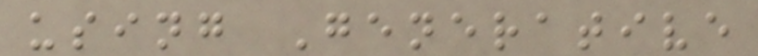using Generative
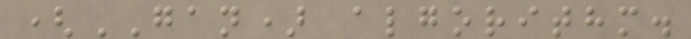(GAN) algorithm.
